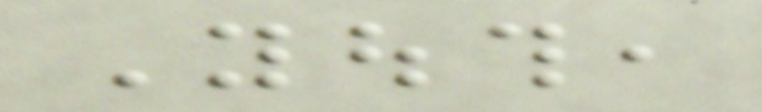Youth,
